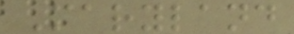Maryland
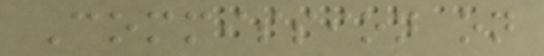Commission on
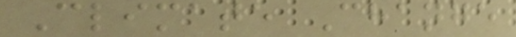Climate Change
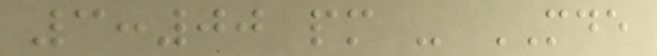3:00 pm - MDE
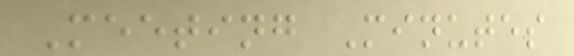Meeting Minutes
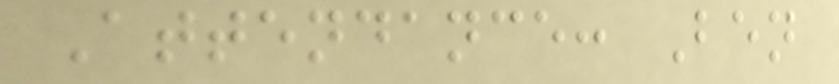Attendance: Ben
